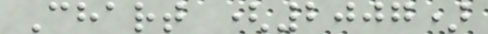Chart (2007)
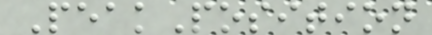PeakPosition
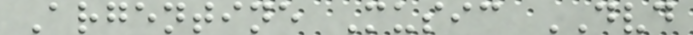Argentine Music DVD
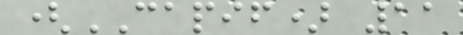(CAPIF) 11
